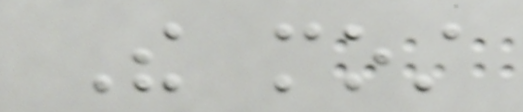The most
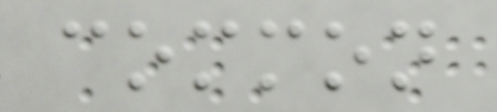common
